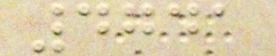4741
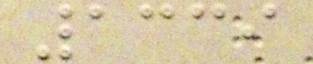1339
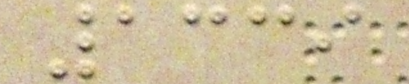1339
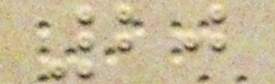20
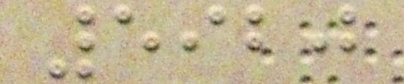5920
